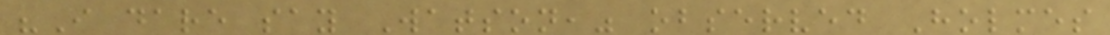"I dare say Watson," observed Holmes
